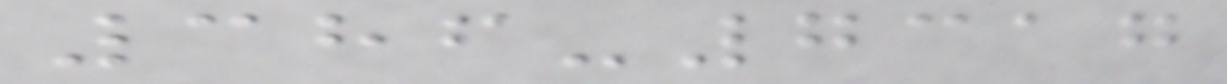386-7317
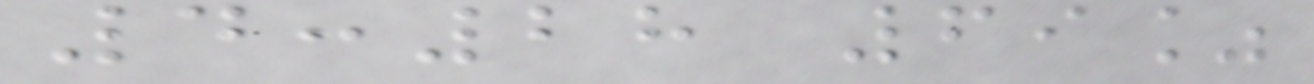4:28 69%
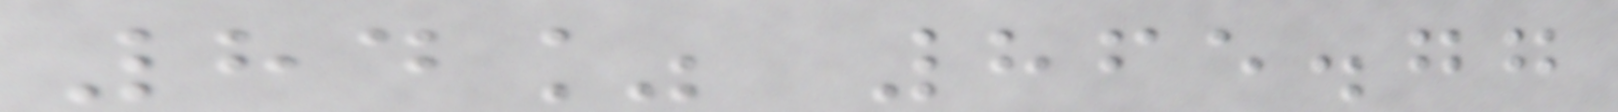84% 865.77
